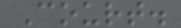Court.
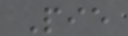Pie
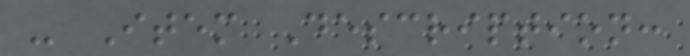- Item Description:
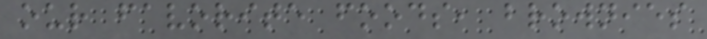our favorite foods, brownies
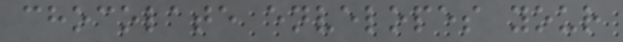chocolate envelopes your
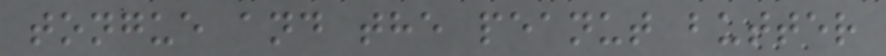tongue and the peanut butter
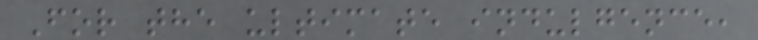For the ultimate indulgence,
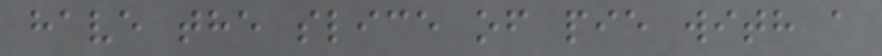have the slice of pie with a
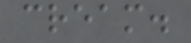cream.
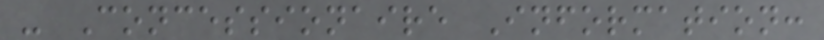- Concessionaire Information:
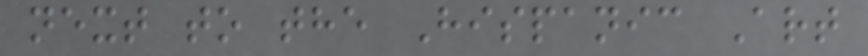next to the Hispanic Art
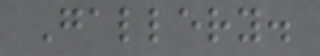Gallery.
